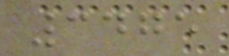3475
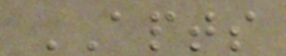APTS
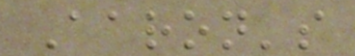Aaron's
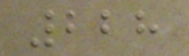228
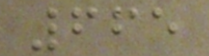665
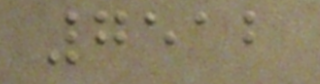7512
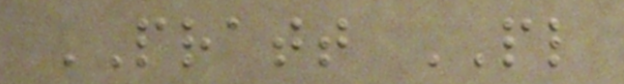PRATT PL
